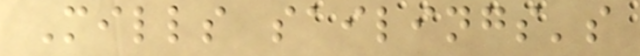Mills sailings's
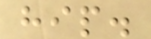hip.
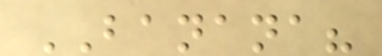BANANA?
